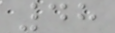48
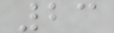23
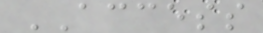ACCESS
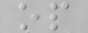op
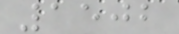1502
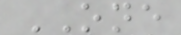ONE
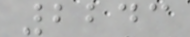2243
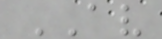AV
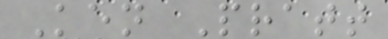Ken Pratt
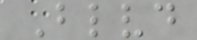Blvd
